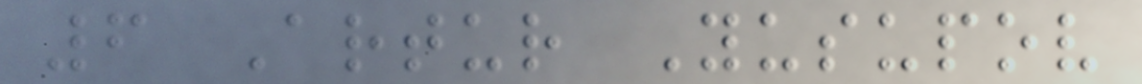6 Artur Yusupov
